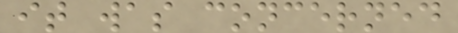it was concerned
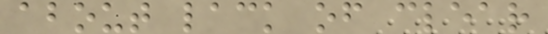about lack of clear
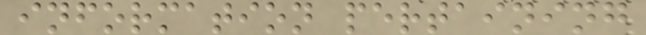information pertaining
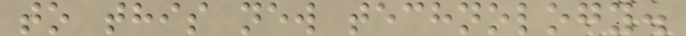to this new technology.
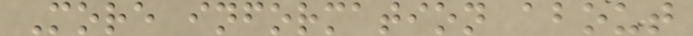More information about
